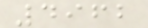4962
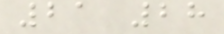21 28
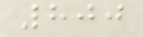800
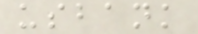usbank
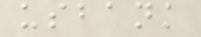usbank
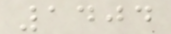1404
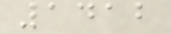1412
